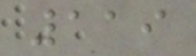119
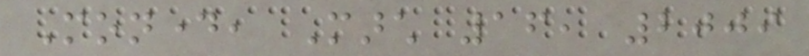Monday, March 16, 2009
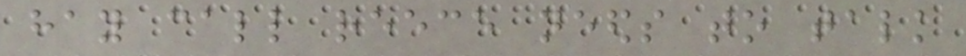hay call reece needs to talk
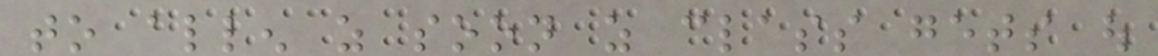to allen as soon as class gets out
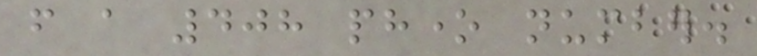from a 408 phone number.
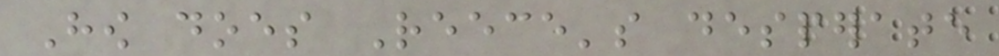How does Reece's desperate
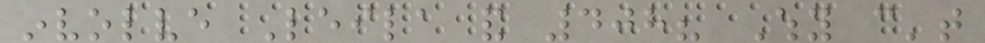involve Leila and 408? Why can't
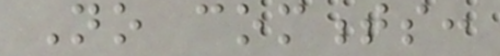No comments:
